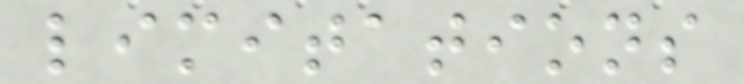limitations
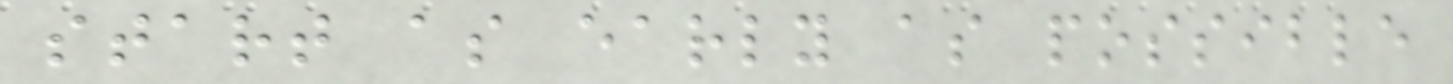start as early as possible
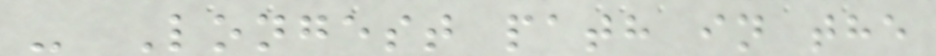- Longest path in the
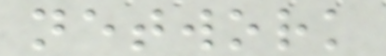network
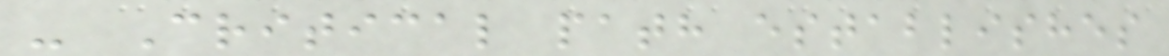- Critical path establishes
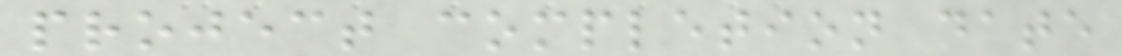project completion date
